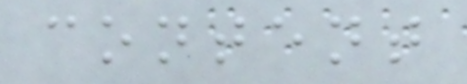content
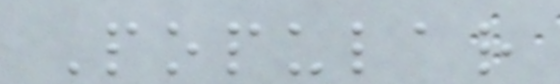Popular
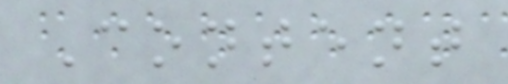Content
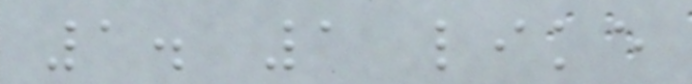1. 1 like
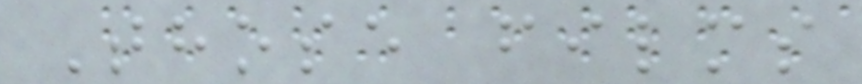Those films
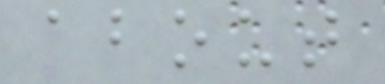about
